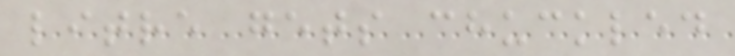litre gets chuckled
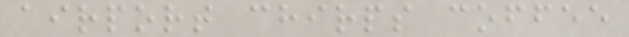airport chirps coffee
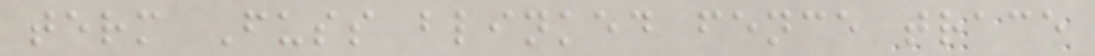term Fuss blinked fence trace
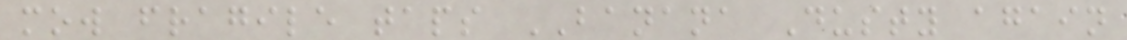mow fragile taps BANANA Dusty again
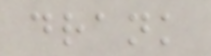drank
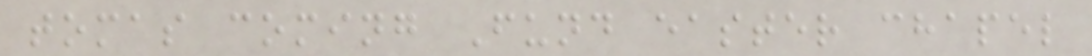tomas coming Fund easter chapel
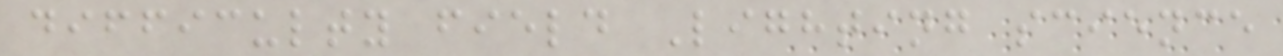difficulty field Lighting science
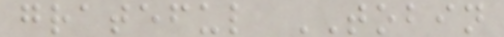grateful TOBIN
